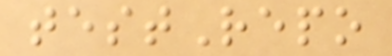testRepo
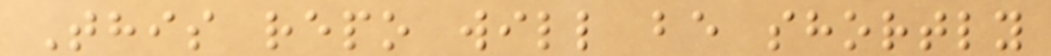This repo will be shortly
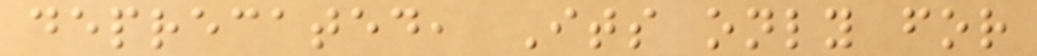deprecated, Its only for
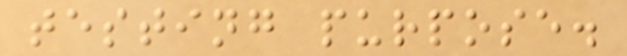testing purpose.
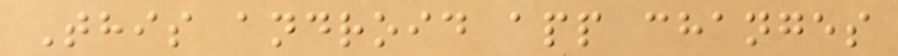This android app changes
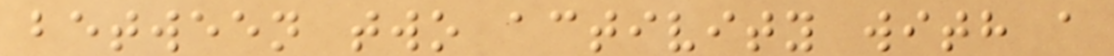between two activity with a
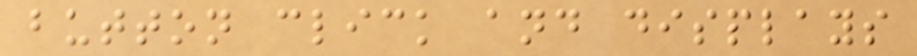button click and displays
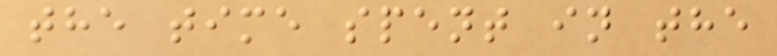the time spent in the
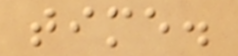time.
